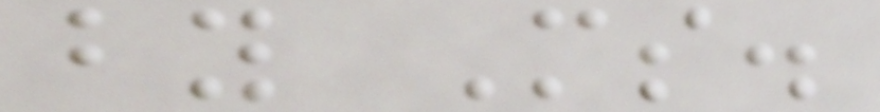by Ms.
